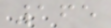165
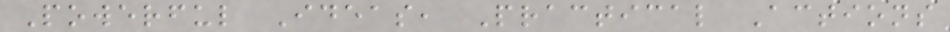Powerful Ideas, Practical Actions
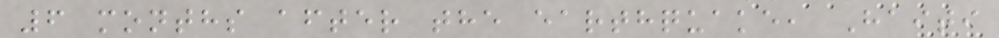6 months after the earthquake, Haiti
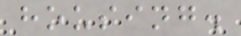housing.
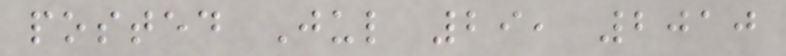posted Jul 29, 2010
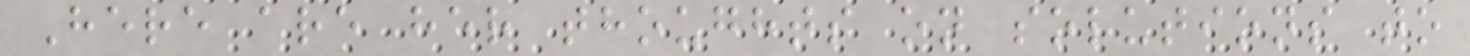Here are her thoughts on solutions to
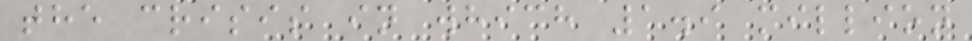the crisis in which 1.9 million
